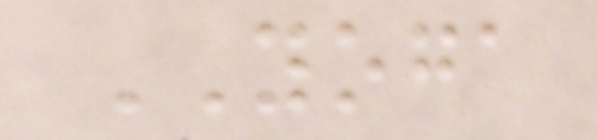YOGA
